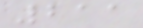211
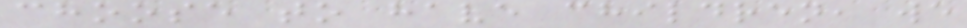choose to have children, we
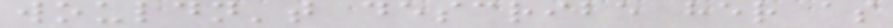wouldn't describe her as
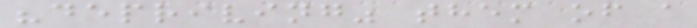"depriving" them of a
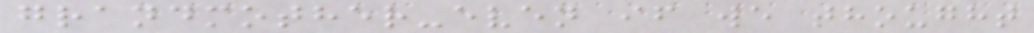grandmother-even if we thought
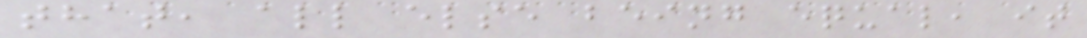that, all else being equal, it
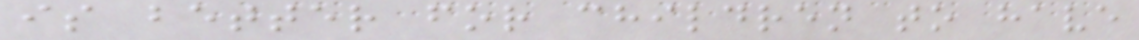is better for children to have
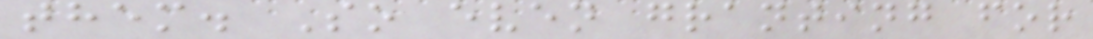them. So even granting for
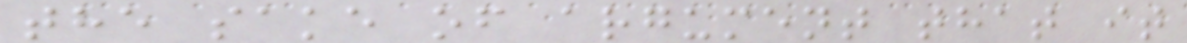the sake of argument that it
